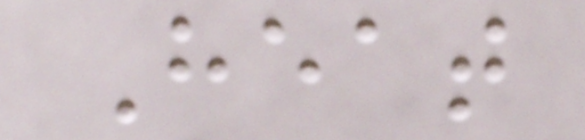Heat
